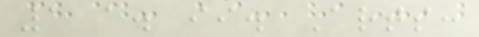1 a. ii. Arts:
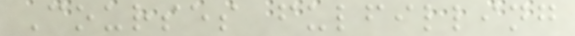Courses fulfilling
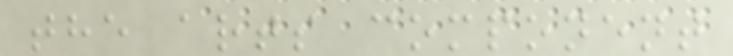the arts component
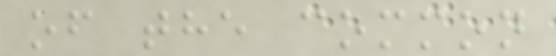of the common
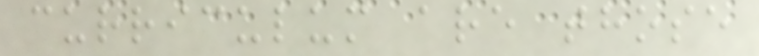curriculum are those
